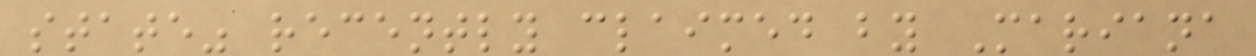state" recently claimed by Mariana
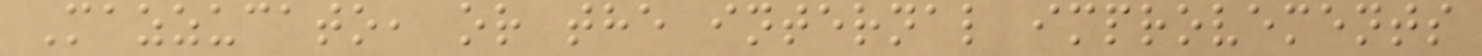Mazzucato, or the internal improvements
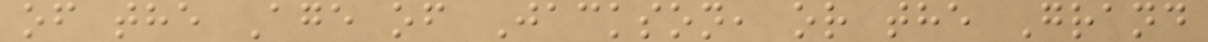of the Age of Jackson, or the Grand
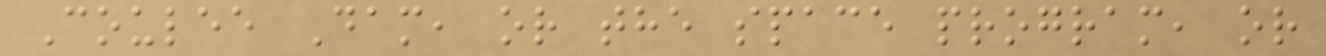Coulee Dam, or the space program, or
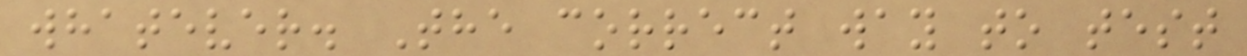whatever. The correct way to test
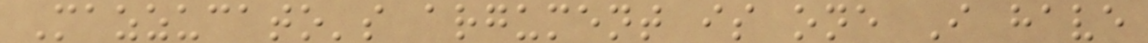Mazzucato's argument is one I have
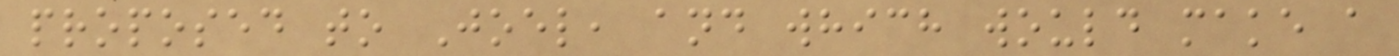proposed to Joel, and which would make a
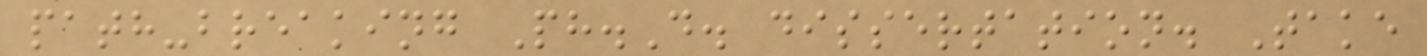path-breaking Ph.D. dissertation. Take
